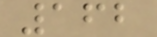162
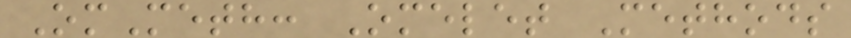OmMeth: Omelet Methods
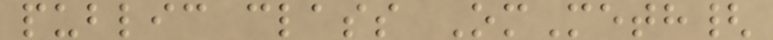public class OmMeth{
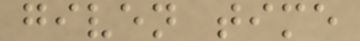given time
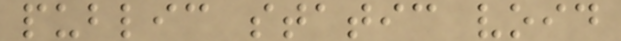public static void
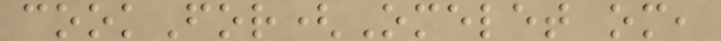cookFor(Omelet om,
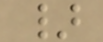}
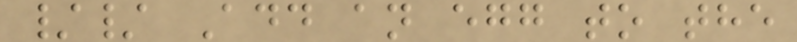// Add an egg to the
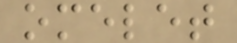omelet
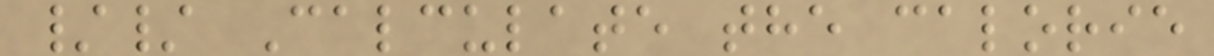// Calculate the calorie
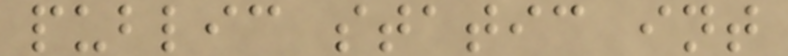public static int
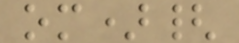om){
